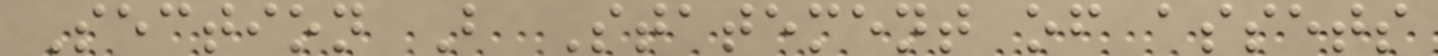Section B Statement of assets
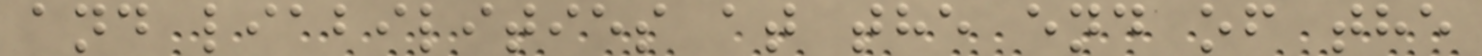and liabilities at the end of the
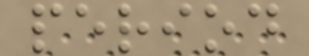period
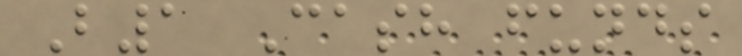B1 Cash funds
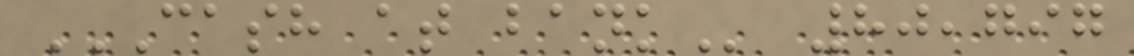CASH AT BANK 80,797
